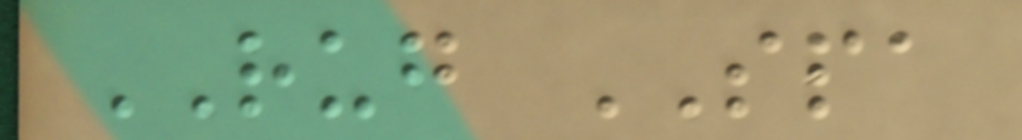RUG SPA
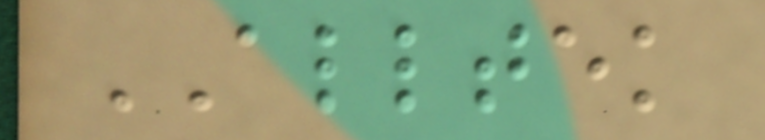ALLTEK
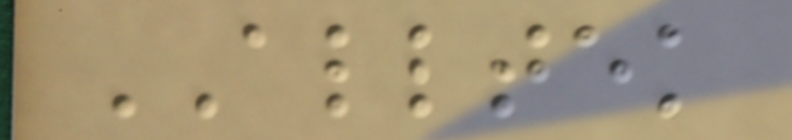ALLTEK
